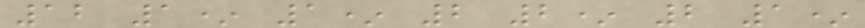12 1* 1* 2 2* 2 1*
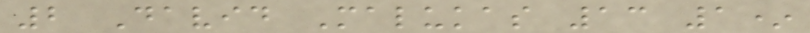2 David Malukas 13 1*
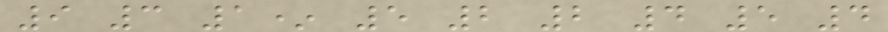9 3 1* 5 2 2 4 5 4
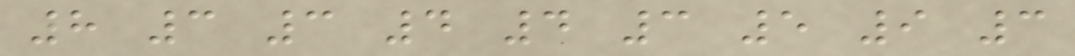8 3 3 4 4 3 5 9 3
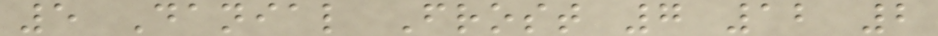5 Danial Frost 7 12 2
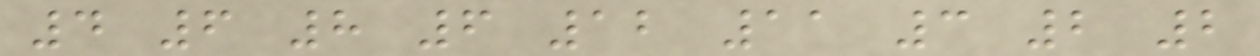4 6 8 6 12 11 3 2 2
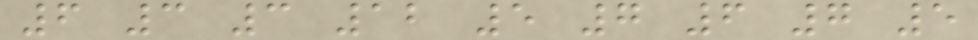6 3 3 12 5 7 6 7 5
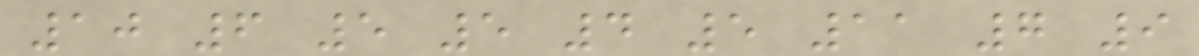10 6 5 5 4 5 11 7 9
